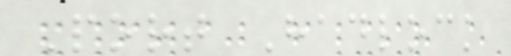Port Hadlock
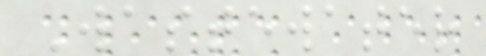Wastewater
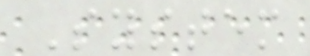System
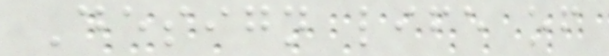Design life of
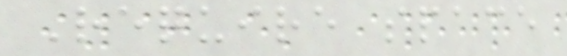Require space
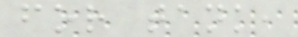for tank,
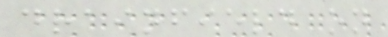drainfield on
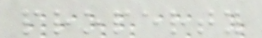property
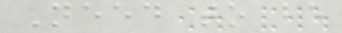Need to be
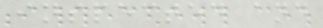inspected and
